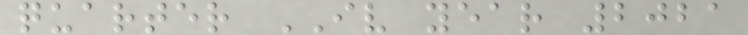quarter IV year 2021
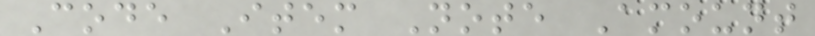Code Item Note Amount
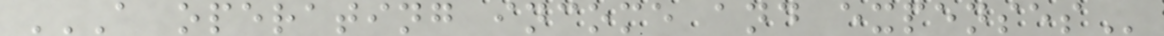A OPERATING INCOME AND EXPENSES
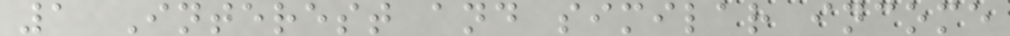1 Interest and similar income
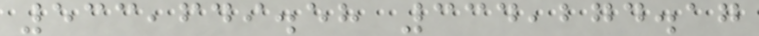533,649.58 334,274.17
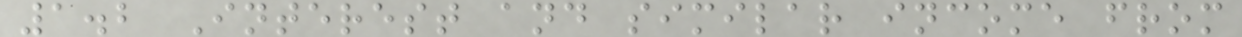1.2 Interest and similar income from
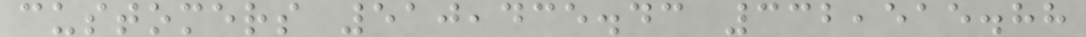customers 510,435.43 332,515.88
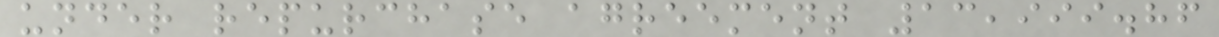under repurchase agreement 13,999.86
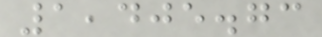1,405.73
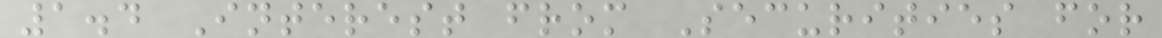1.4 Interest from Securities for
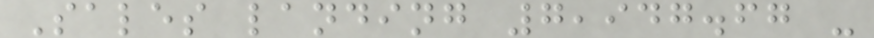Sales landing 7,947.67 -
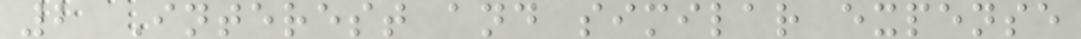2 Interest and similar expense
